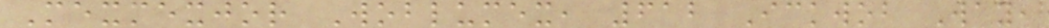Mexmexjor Woblumex, 612 Ickwob Way,
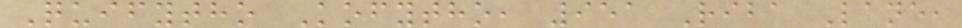Quifytho Kofytho, 951 Riba Lane,
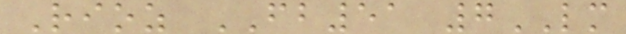Rioz FB51 7LM
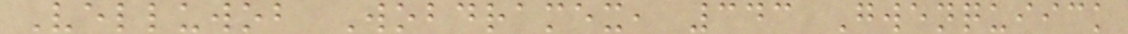Velluwob Wobdramex, 343 Gwenquiick
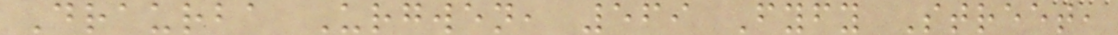Draurba Urgwen, 569 Fyfy Street,
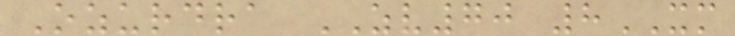Ozurdra ZV70 8XM
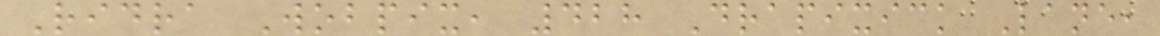Ridra Wobpix, 428 Drapixick Lane,
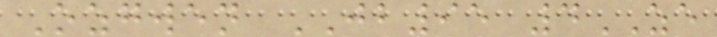Ozgwen JB95 4ZE
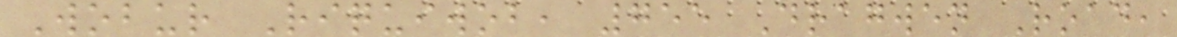Wobur Riquiwob, 755 Dragwen Road,
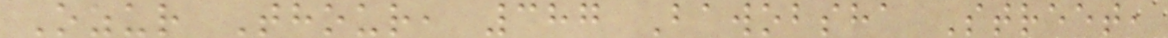Ozur Thour, 387 Bawobsha Street,
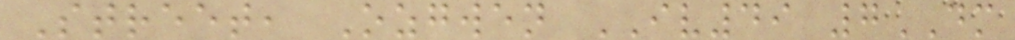Street, Ozgwen IV49 7DM
